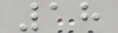18
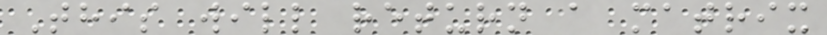This will return a matrix
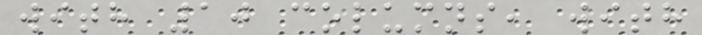with 10 columns, with
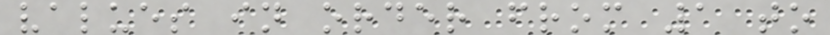values in order from 1 to
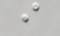i
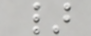}
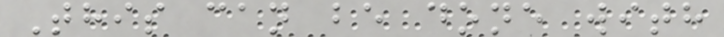This can be done with
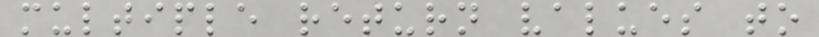multiple return values to
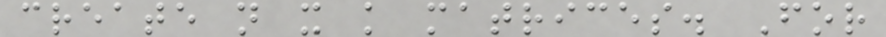create n x k matrices. For
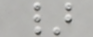}
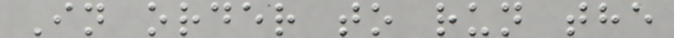In order to run the
